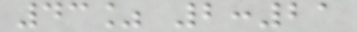43% 2:21
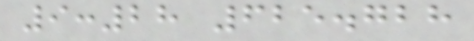9:28 625.728
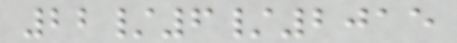22/6/2015
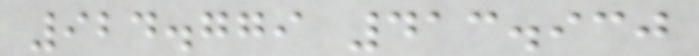924.779 413.930
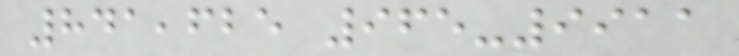841,625 965-9911
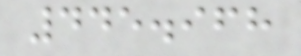445.968
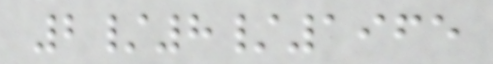2/8/1965
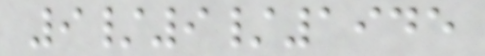9/9/1945
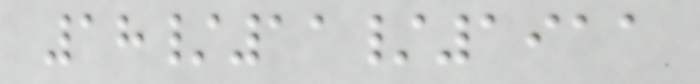18/11/1911
